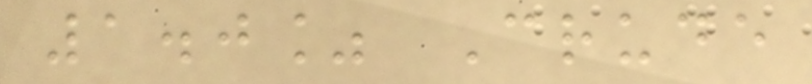1.0% Crude
